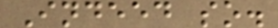Indeed so.
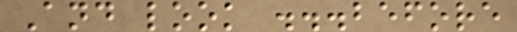And look ...before
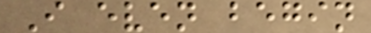I even begin
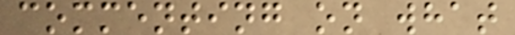commenting on what
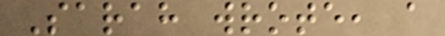Sarah wrote, a
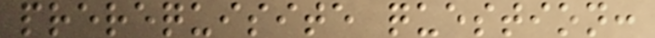prerequisite question:
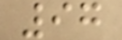97
